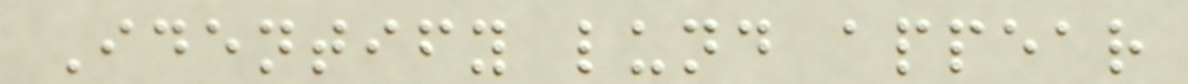Identify lund appear
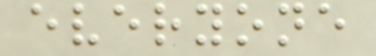everyone
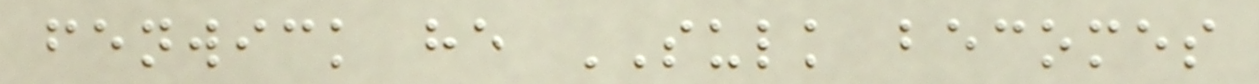fenwick he SULK becomes
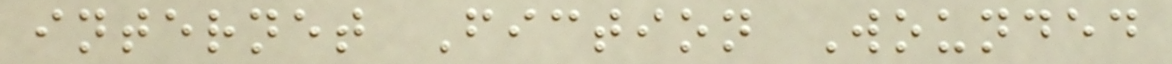internet Fiction Wounded
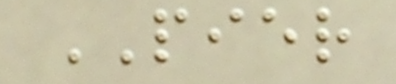PIER
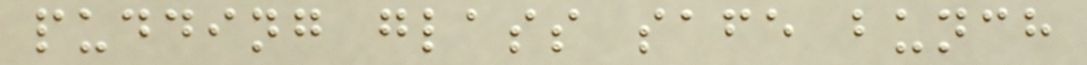pudding glass safe bunch
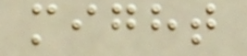might
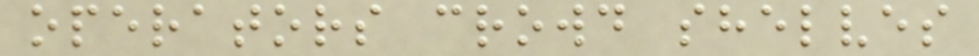operators crowd shelves
